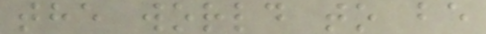the world to be
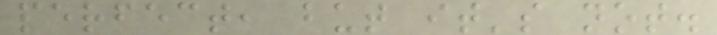perfect, but it's not.
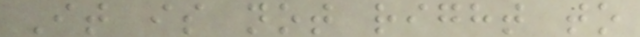It is not right to
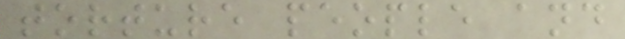torture people and
